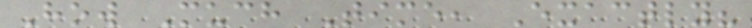How Much Time, Exactly?
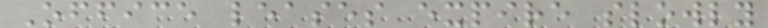Office leases expire slowly
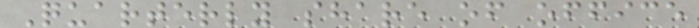Quarterly share of office
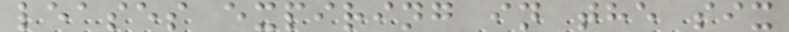leases expiring in the six
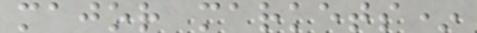major markets*
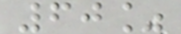60%
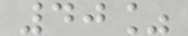40%
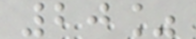20%
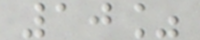10%
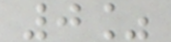0%
